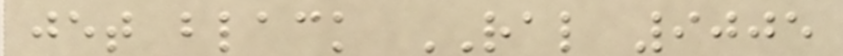jet black RAL 9005
